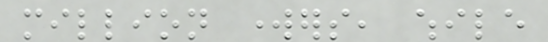million workers, while
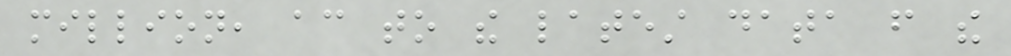million, according to the latest data from the
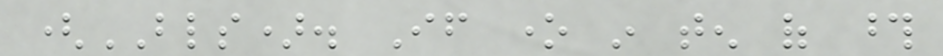(BLS). If one in ten of those
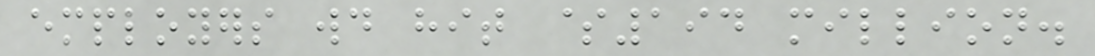employers would hit $194 million.
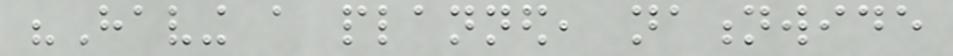"Having a planned, nationwide
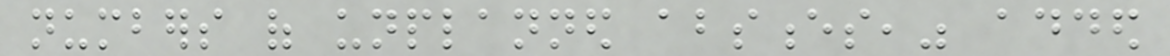numbers of unplanned absences," added
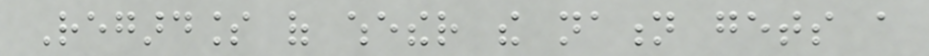Regardless of whether the nation gets a
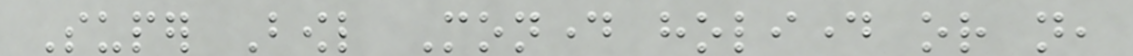Super Bowl Monday holiday or not,
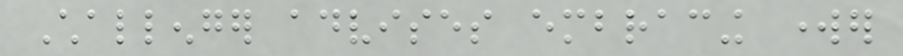Challenger advises embracing worker
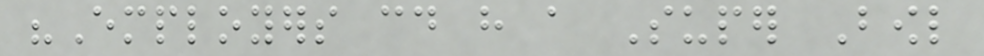"Employers could have a Super Bowl
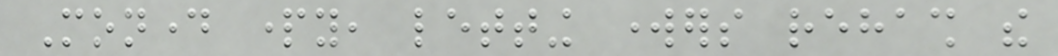Monday party, letting workers rehash the
